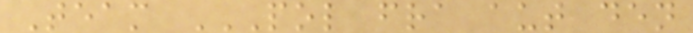Team POL FRA AUT DEN
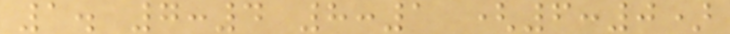1. 7:4 8:1 (6:0)
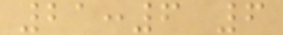21:6 6
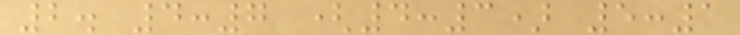2. 4:7 (4:3) 5:1
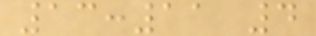13:11 4
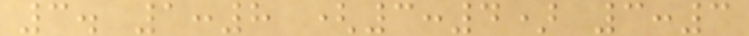3. 1:8 (3:4) 3:3
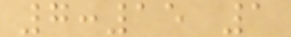7:15 1
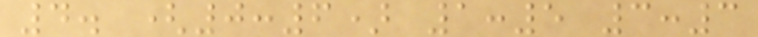4. (0:6) 1:5 3:3
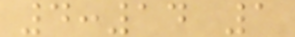4:14 1
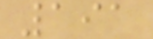191
